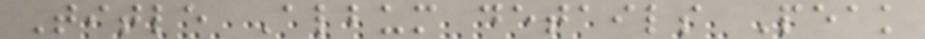Title Album details Peak
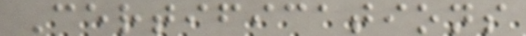Certifications
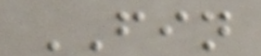FIN
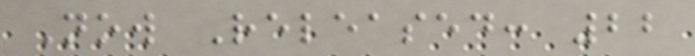Now Released: 22
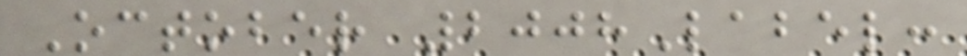October 2008Label:
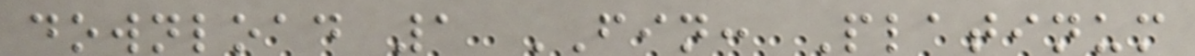download 1 FIN: Platinum
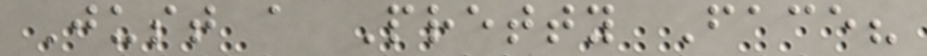Just a Pretty Face?
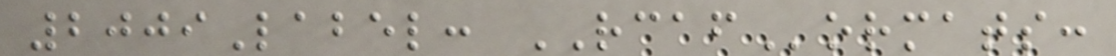2009Label: RCAFormats:
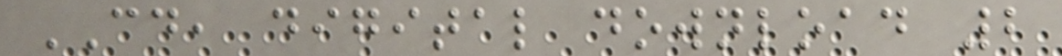CD, digital download 2
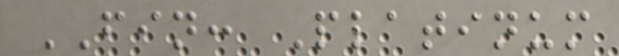FIN: Platinum
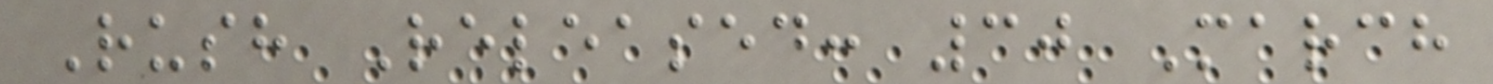Rush Released: 30 March
